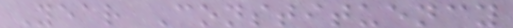Year Constituency
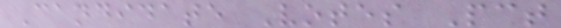Candidate Votes Pct
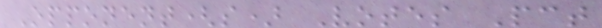Opponent(s) Votes Pct
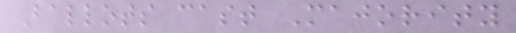Ballots cast Majority
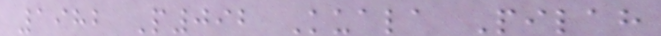1982 P092 Kuala Pilah
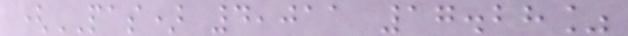(PAS) 4,011 17.28%
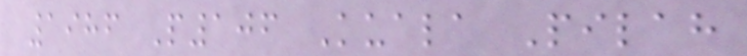1986 P106 Kuala Pilah
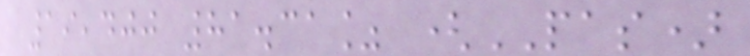19,400 81.31% (PAS)
